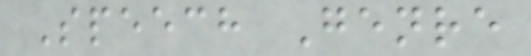Speech Genre
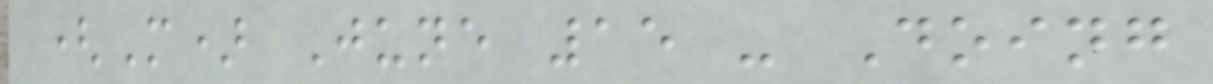(M) June 15 - Doing
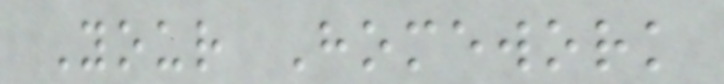Your Homework
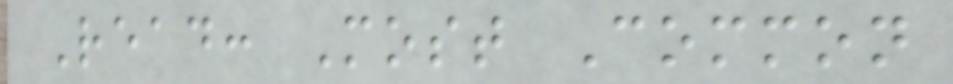Read: Most Common
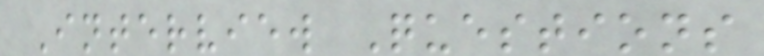Interview Questions
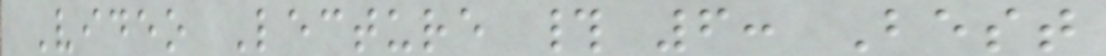Video Lecture # 6: Best
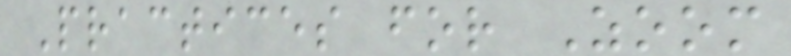Practices for Zoom
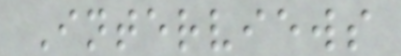Interviews
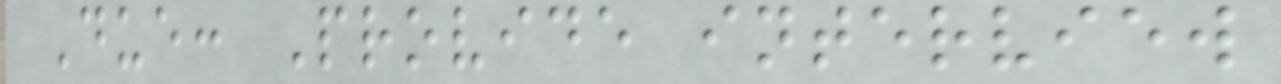Due: Provide interview
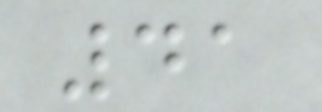41
